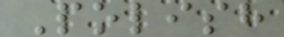Polish
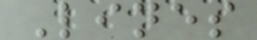Lines
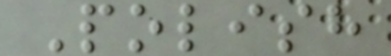Polish
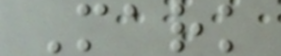Mark
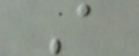A
